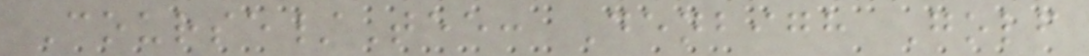Course/Tee: Denbigh Golf
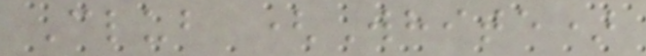Club (White)
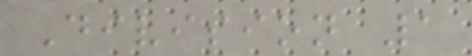Division 1
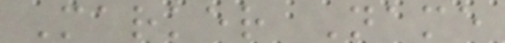Marker Name
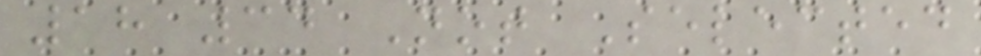18 34 Not Selected
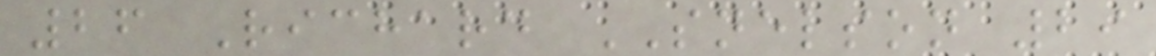26 Richard SNELSON 29
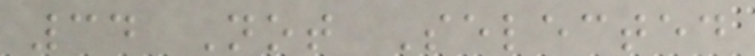34 Not Selected
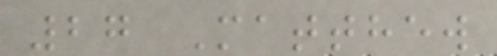27 Matthew
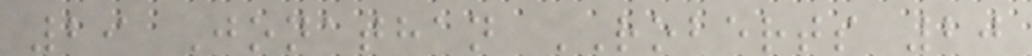29 Jonathan ROBERTS 20
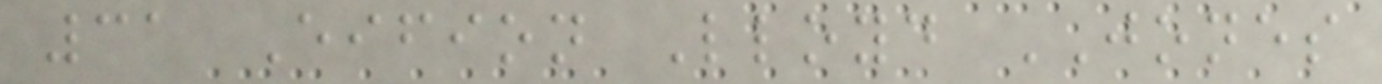31 Eifion Lloyd JONES
